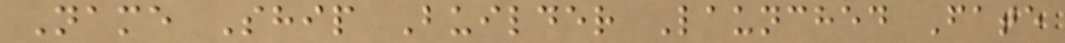Name Ship Builder Launched Fate
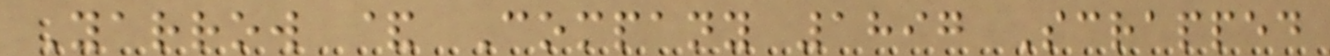Yarrow & Company 1897 Scrapped
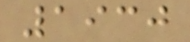1930
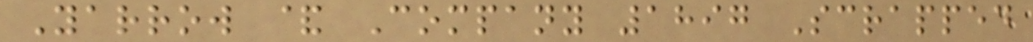Yarrow & Company 1897 Scrapped
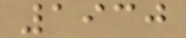1930
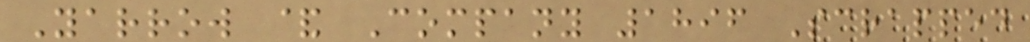Yarrow & Company 1896 Scrapped
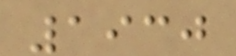1930
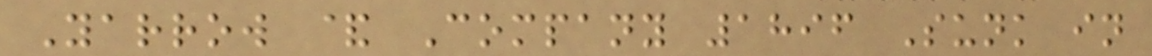Yarrow & Company 1896 Sunk in
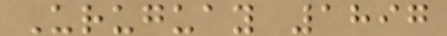Uruguay 1897
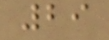29
